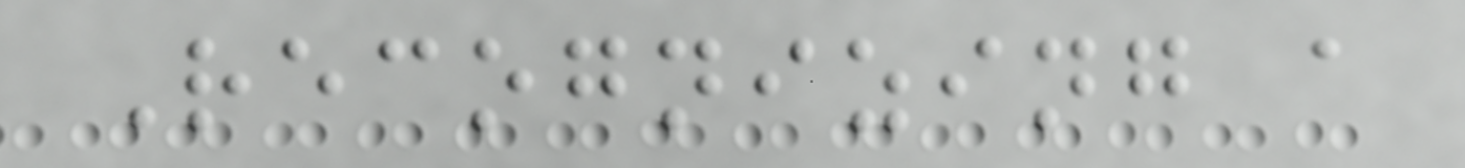Recognizing a
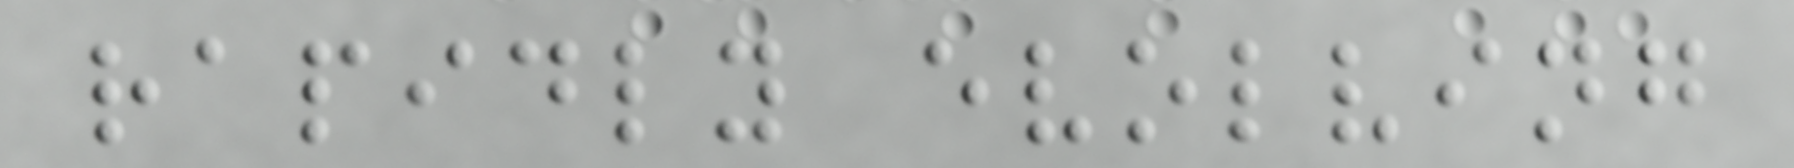rapidly evolving
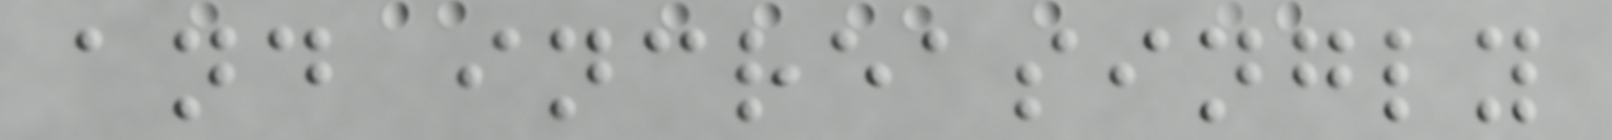and increasingly
